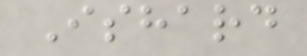Ishard
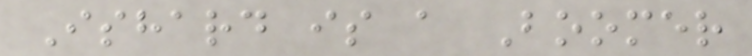Ishard is a Boomer
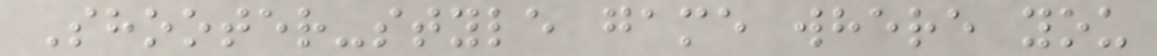Shooter-style game where you
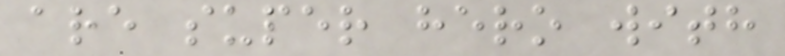are super hero with
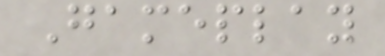Gameplay
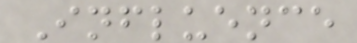Influence
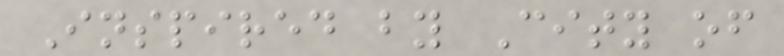Inspired by City of
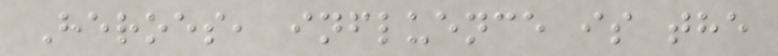Heroes, influence is the
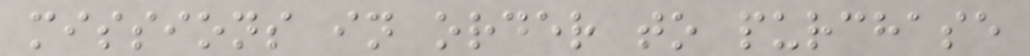missions in order to purchase
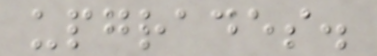upgrades.
